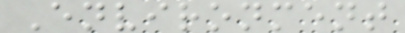Environment
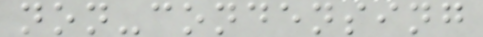non-condensing
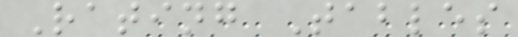Rating Tables
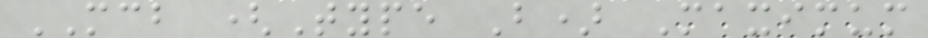MCB (Type B) Maximum
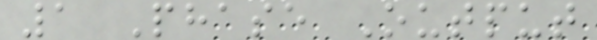1 Phase Output
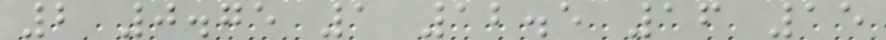2 0.75 1 12.5 16 15
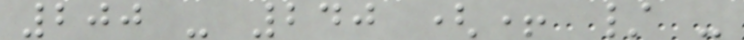200 - 240 (+ / -
